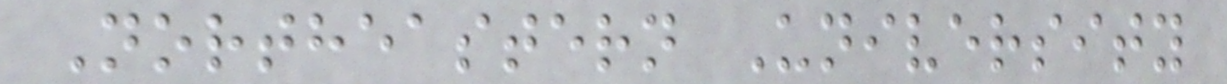Northeastern University
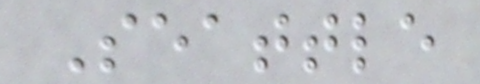Seattle
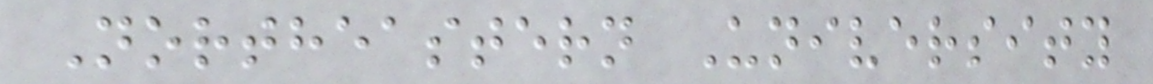Northeastern University
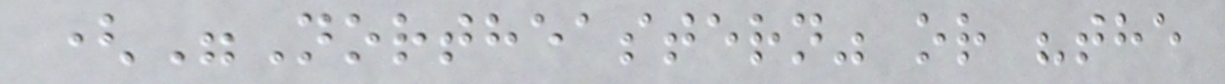("Northeastern" or "the
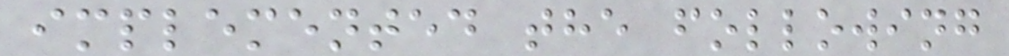implemented the following
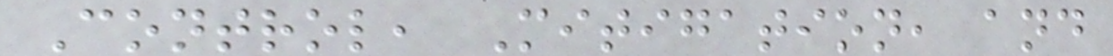Control, Mitigation, and
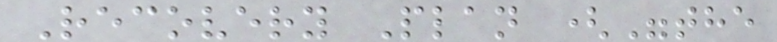Recovery Plan ("the
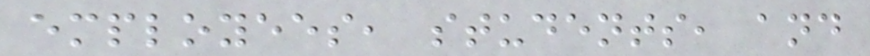employees, students, and
